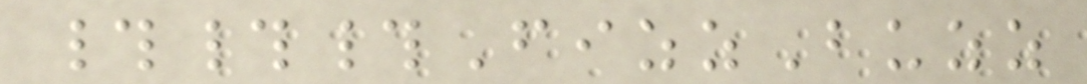###FizzBuzz
